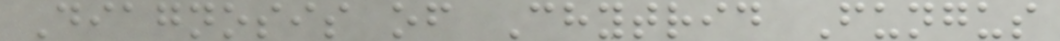Diagnosis of Chytrid Fungus
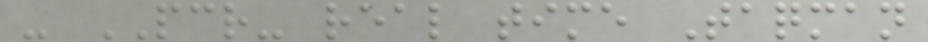- PCR- real time Taqman
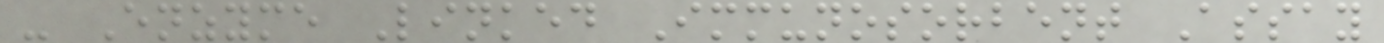- Enzyme Linked Immunosorbent Assay
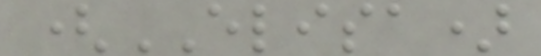(ELISA)
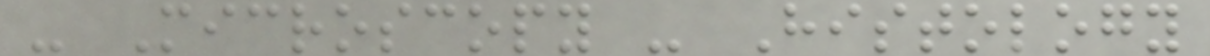- Microscopy - Histology
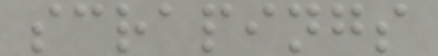scrapings
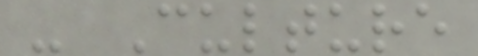- Culture
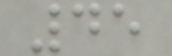45
